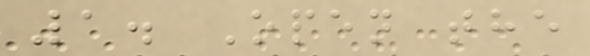1. Open the
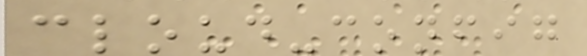cloud-config
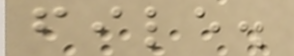file.
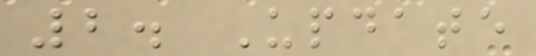2. Update
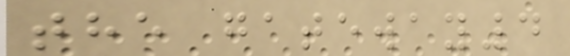the gateway4
